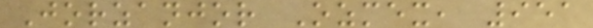Jorzanjor Ozmex, 951
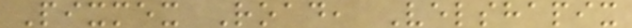Pixmex Road, Velshapix
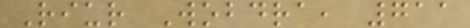Riur Wobdra, 711
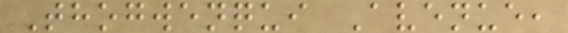Thogwenqui Avenue,
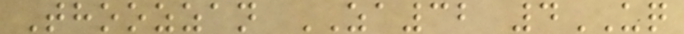Thoozzan ZA32 4UQ
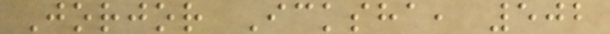Jorjor Icksha, 502
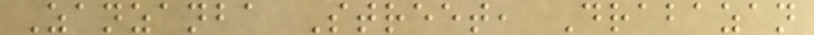Zanzanba Street, Drabazan
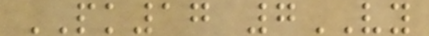PK17 7VY
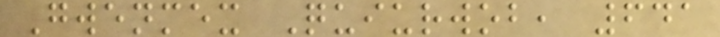Gwenmex Quiurwob, 641
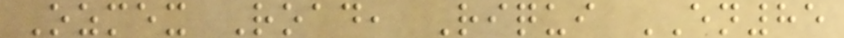Ozmex Road, Riqui EN85
